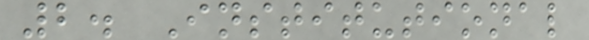2. Institutional
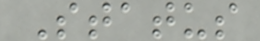Status
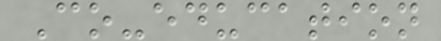Co-education
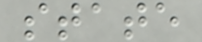state
